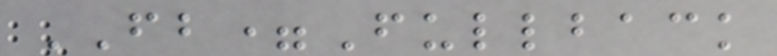FB=Fullback
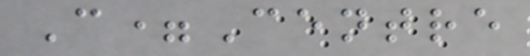C=Centre
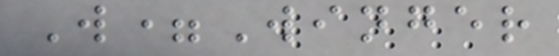W=Winger
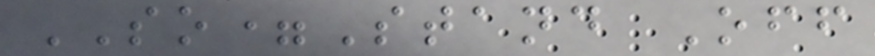SO=Stand Off
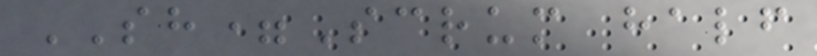SH=Scrum half
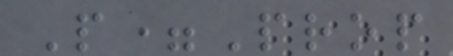P=Prop
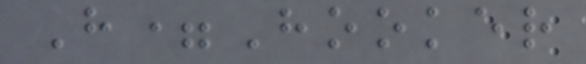H=Hooker
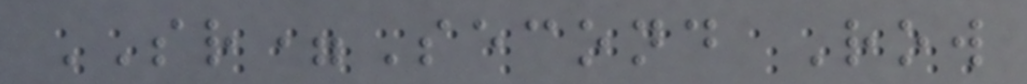SR=Second Row
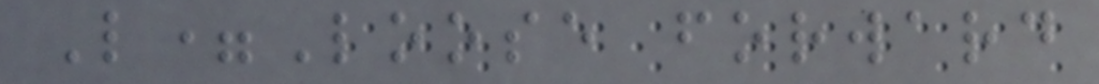L=Loose forward
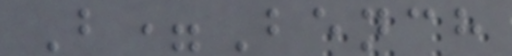B=Bench
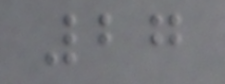27
